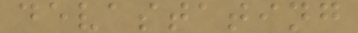devastating
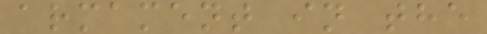armament in the
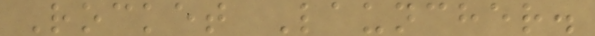Rocket Launcher.
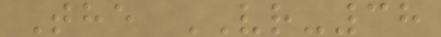The VR-38
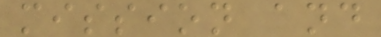mission and
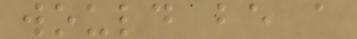would be a
